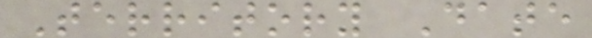Territory Date
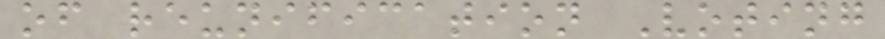of reunification Voting
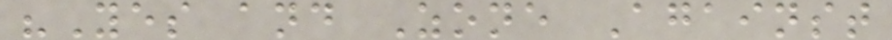"Yes and Zone Against
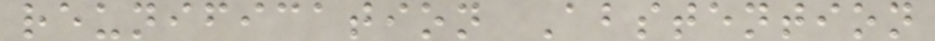reunification Abstention
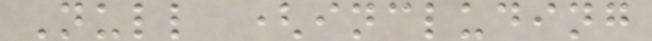Null (including
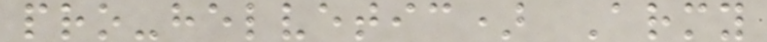pro-helvetic) Army
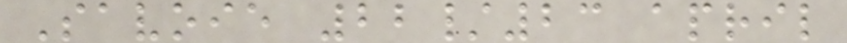Savoie 22/23 april
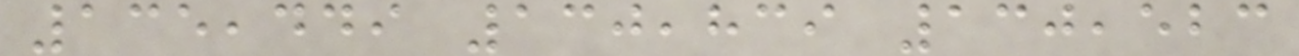135,449 130,839 130,523
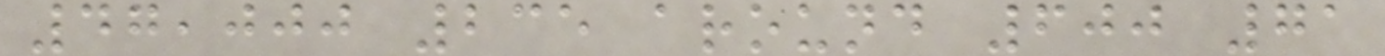47,000 235 around 600 71
